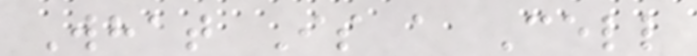What Is a Cell
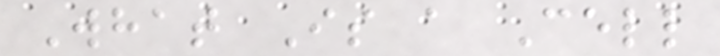What Is a Cell
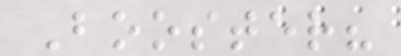Booster?
